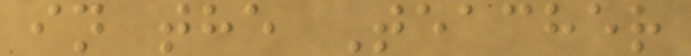in the Teacher
